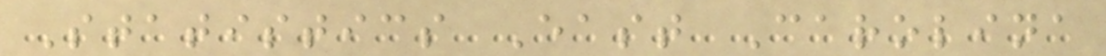Statistics East Carolina
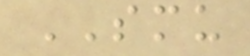SMU
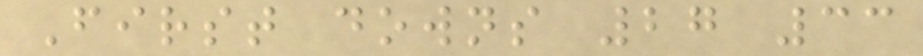First downs 27 33
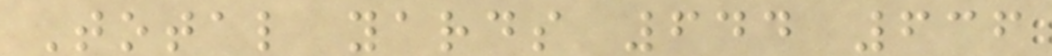Total yards 644 636
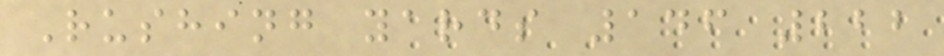Rushing yards 146 222
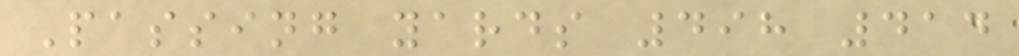Passing yards 498 414
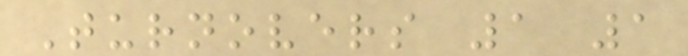Turnovers 1 1
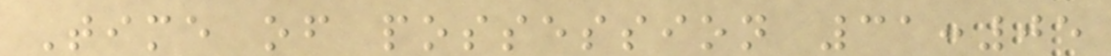Time of possession 31:05
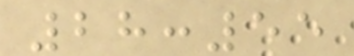28:55
